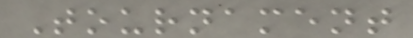Tournament
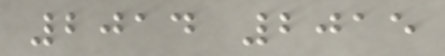2014 2015
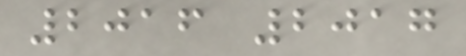2016 2017
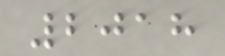2018
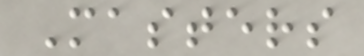Masters
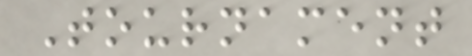Tournament
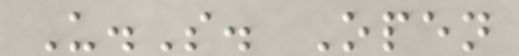U.S. Open
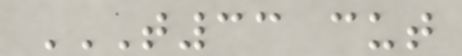T33 CUT
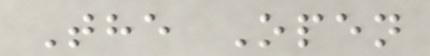The Open
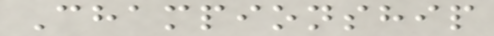Championship
